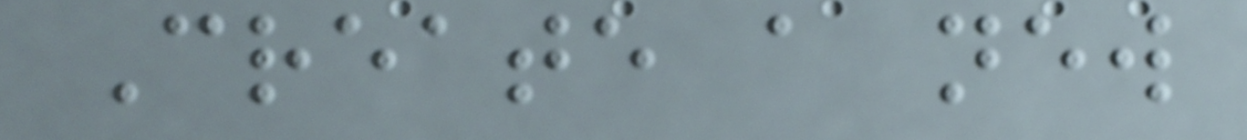Create a new
